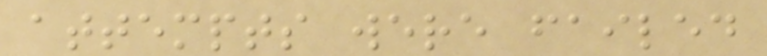attempts were failed
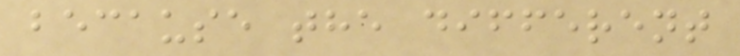because the different
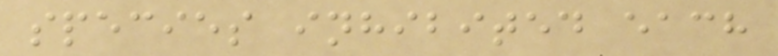species inhibited each
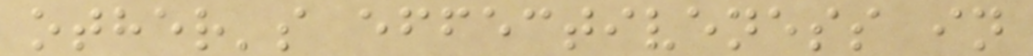other's effectiveness in
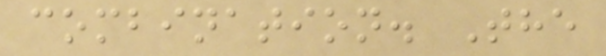combination. The
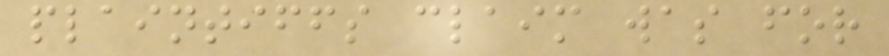plaintiffs claim was for
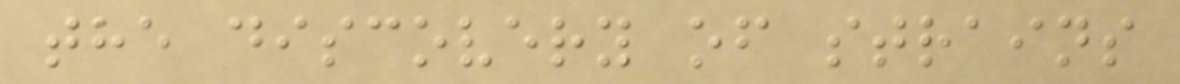the discovery of strains
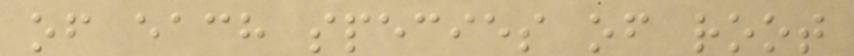of each species of root
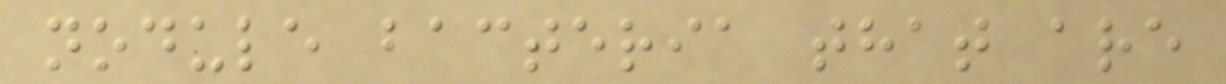nodule bacteria that are
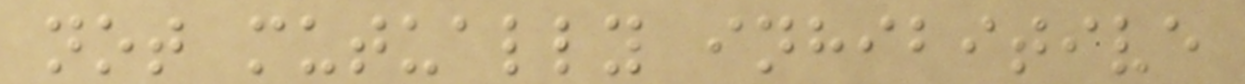not mutually inhibitive
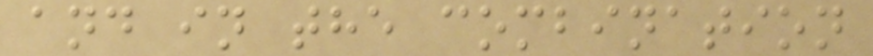and in the combination
